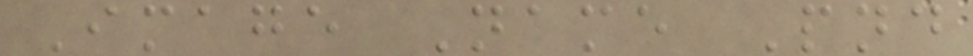Image Name Pnd
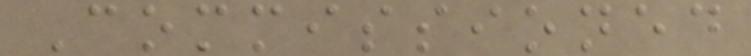Commissioned
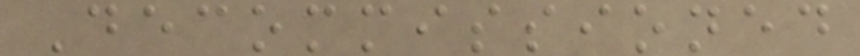Decommissioned
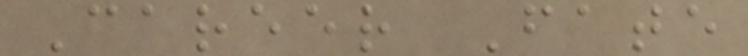Career Fate
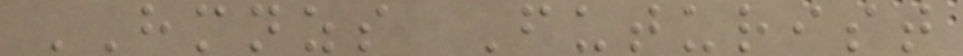HMNZS Futurist
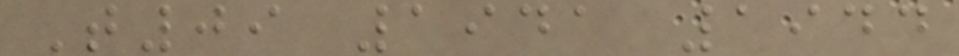T09 1941 1944
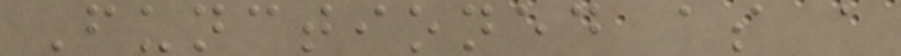Functioned as a
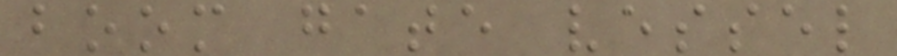boom gate vessel
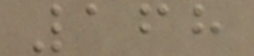168
